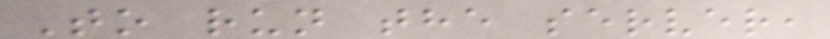To run the server,
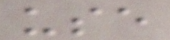use
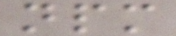npm
